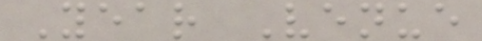Year Venue
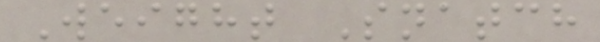Weight Snatch
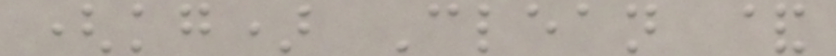(kg) Clean &
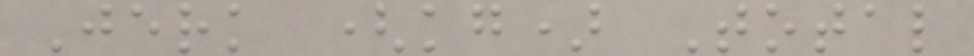Jerk (kg) Total
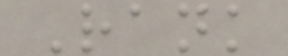Rank
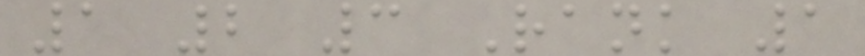1 2 3 Rank 1
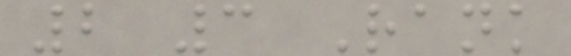2 3 Rank
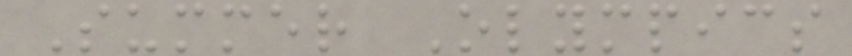Summer Olympics
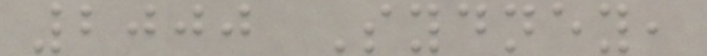2000 Sydney,
